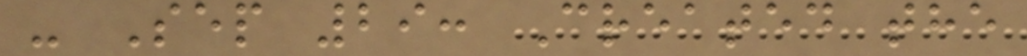- Sep 29: Created the
